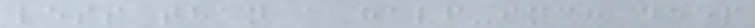less than a half-inch deep
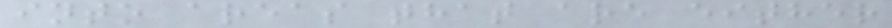into areas that are either
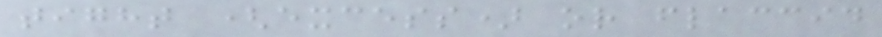tight (excess) or flaccid
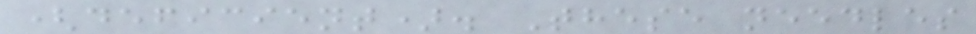(deficient). These needles
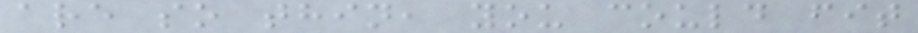are so thin, you could fit
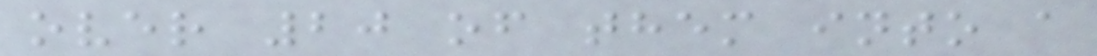over 20 of them into a
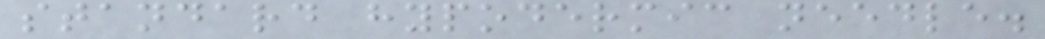standard hypodermic needle.
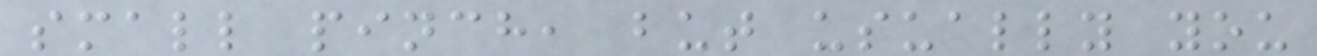small pinch, but usually you
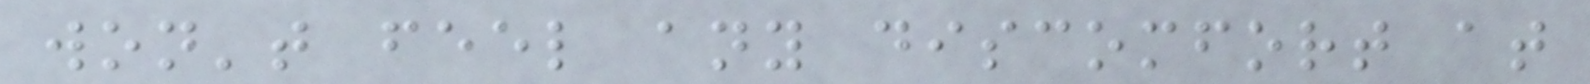won't feel any discomfort at
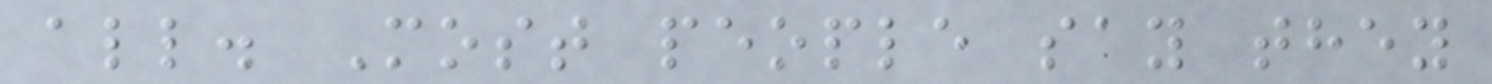all. Most people say they
